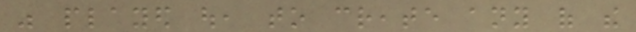was played out, to create any of the
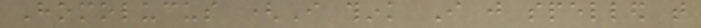Homolucus (I think I just spelled that
